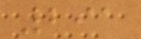291
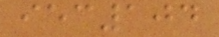iec104
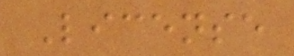License
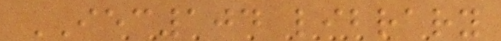IEC104 library
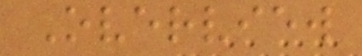Overview
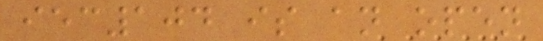iec104 is an open
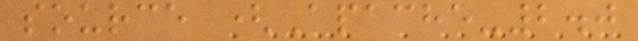source (Apache-2.0
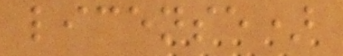license)
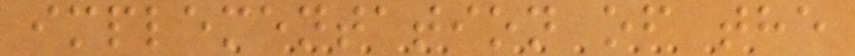implementation of the
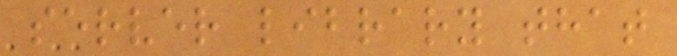server library that
